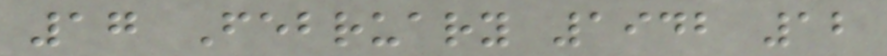17 February 1942 12
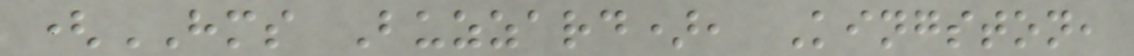(HMS Buzzard), Kingston,
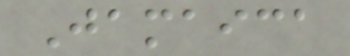Jamaica
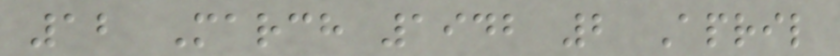12 March 1942 2 April
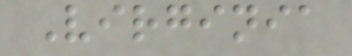Virginia
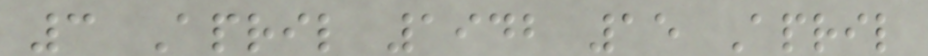3 April 1942 15 April
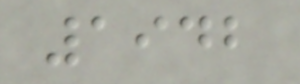1942
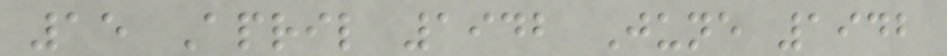15 April 1942 June 1942
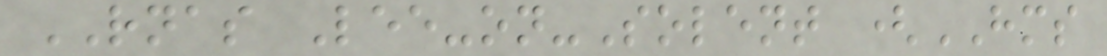RNAS Lee-on-Solent (HMS
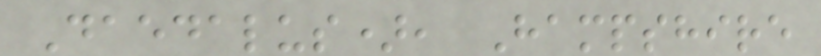Daedalus), Hampshire
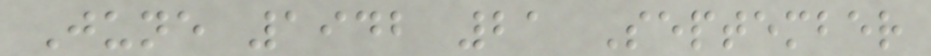June 1942 21 September
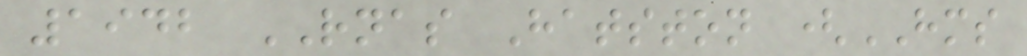1942 RNAS Hatston (HMS
